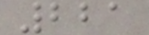221
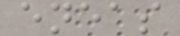eneas
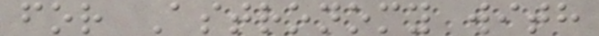for Astronomy with
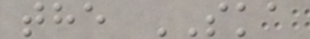the SKA
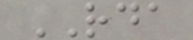RDA
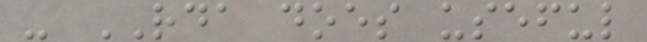- RDA does useful
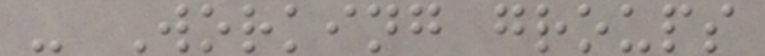- Working groups
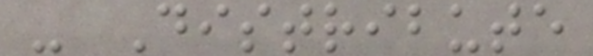- Distribute
